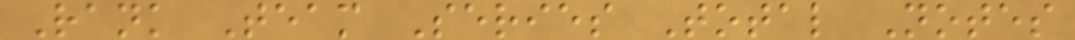Rank Team Series Total Notes
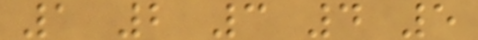1 2 3 4 5
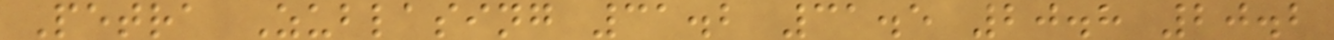Petra Zublasing 31.2 31.5 20.8 20.2
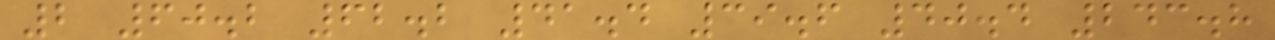2 60.2 62.2 41.4 39.6 40.4 243.8
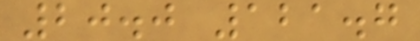20.0 121.7
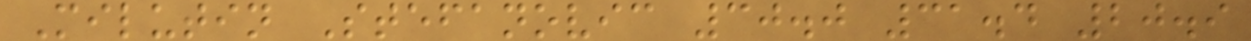Milutin Stefanovic 30.0 31.4 20.9
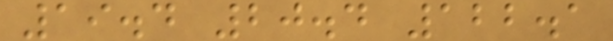19.4 20.4 122.1
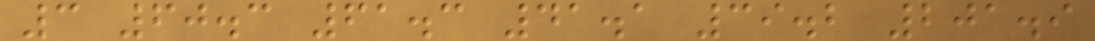3 60.3 61.3 41.1 39.2 201.9
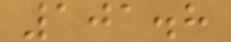101.8
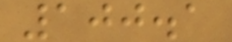100.1
